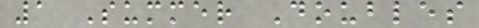1 Summer Doubles
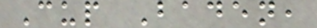Cup Baden,
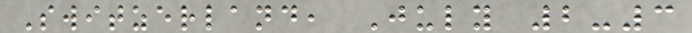Switzerland, July 2-3
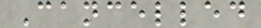Cancelled
